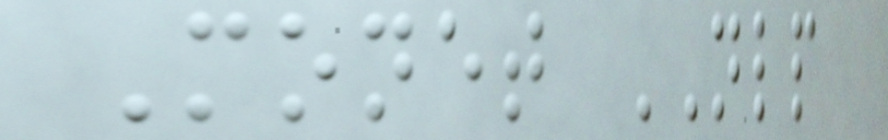Monet NLP
